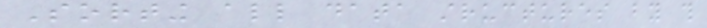Sorting all data structures by this
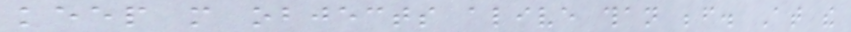keep more objects alive than before. At the
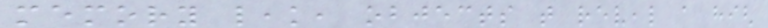memory leak, objects that reveal a high
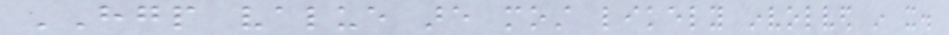HGP value are most likely involved in it.
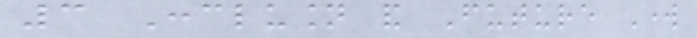3 Conclusion and Future Work
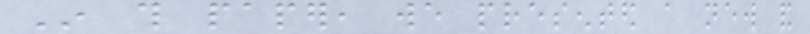In this paper, we presented a new and
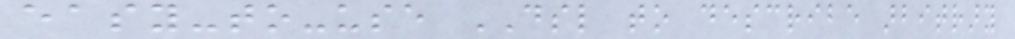easy-to-use DSL to describe arbitrary
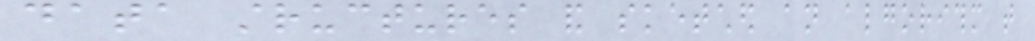data structures and sketched an algorithm that
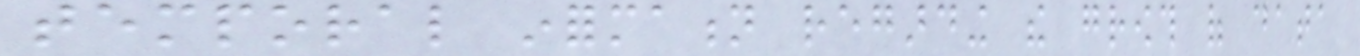temporal information regarding the growth of data
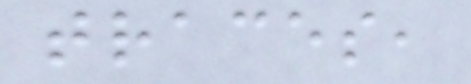traces,
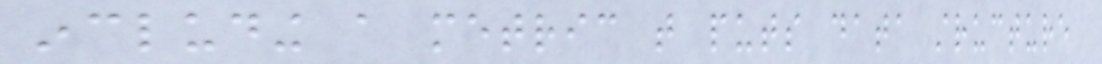including a metric that puts data structure
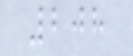208
